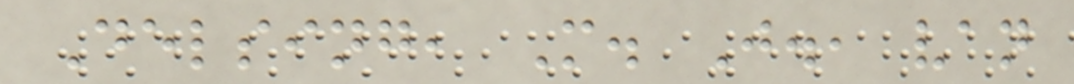Delsing, M. J., van
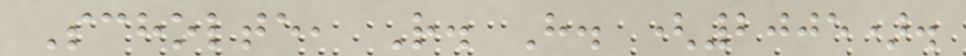Scholte, R. H. (2005).
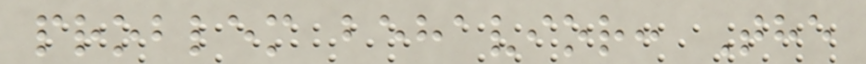problem behavior: The
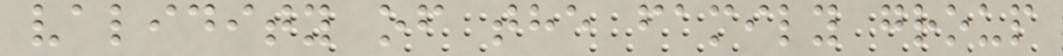validity of the family group
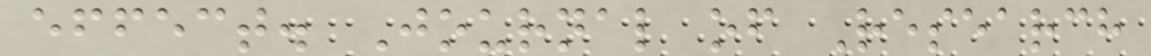effect. Journal of Research
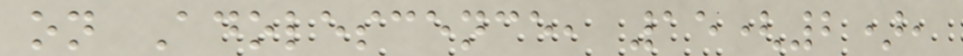on Adolescence, 15(2),
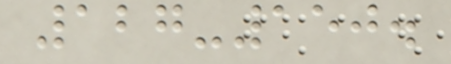127-150.
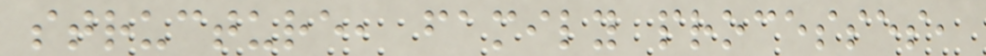structure, family processes,
